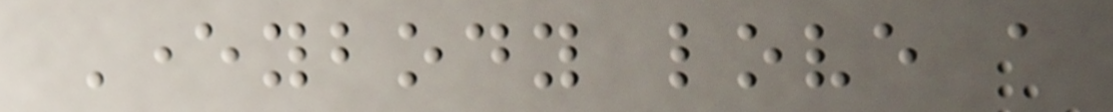Everybody love a
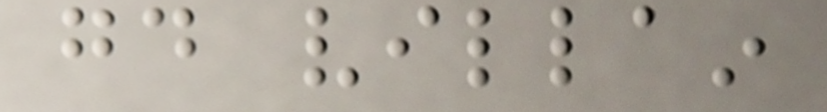good villain
